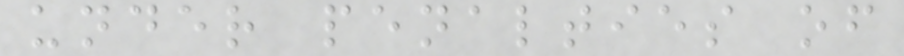under penalties of
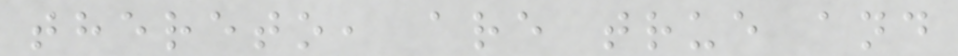thereto, are true and
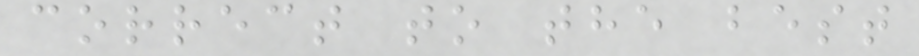correct to the best
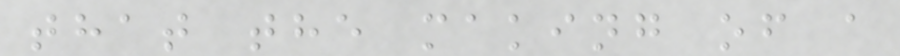that the making of a
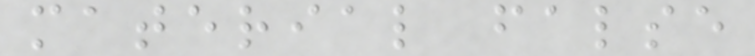material false
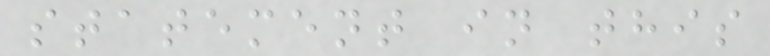statement in this
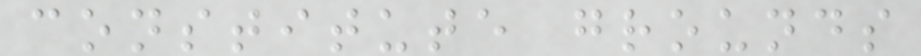constitute grounds
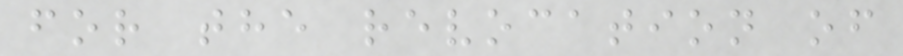for the revocation of
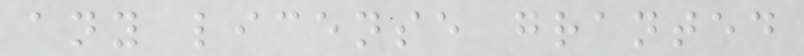any license granted
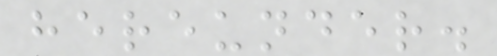hereunder.
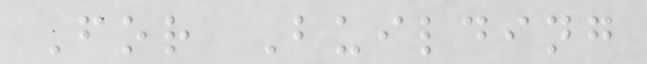For Building
